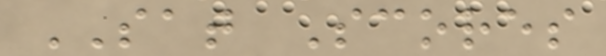SAT Scores
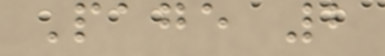Page 2
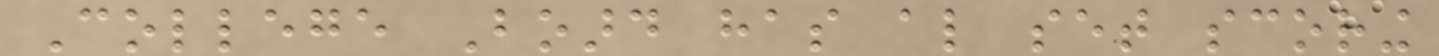College Board has also set scoring
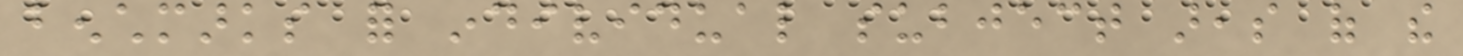benchmarks for individual subject areas of the
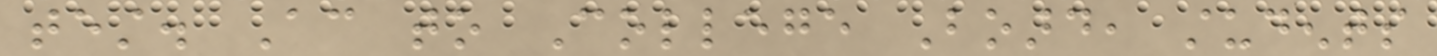test. According to College Board, students
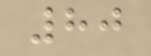80
